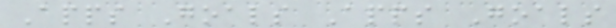Apps Goals Apps Goals
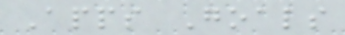Apps Goals
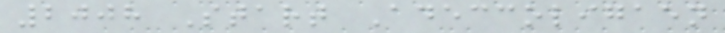2008 Start Adeccoligaen
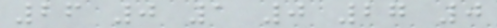26 0 1 0 27 0
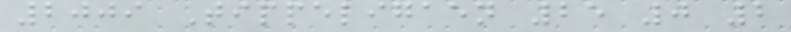2009 Tippeligaen 25 0 2
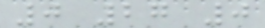0 27 0
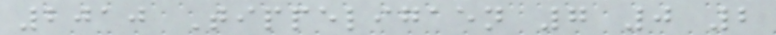2010 Tippeligaen 7 0 2
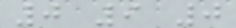0 9 0
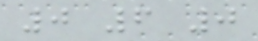0 6 0
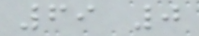69 0
